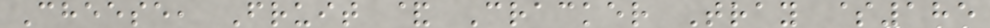Cheese, Fruit & Cracker Tray $185
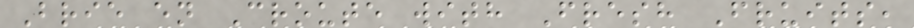Brie en Croute with Fresh Fruits,
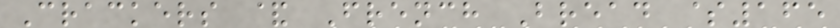Crackers & French Bread $165
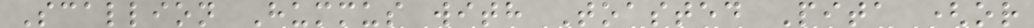Scallion Hummus with Toasted Pita (or
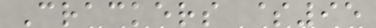Crackers $95
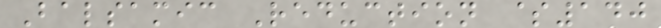Balsamic Reduction $140
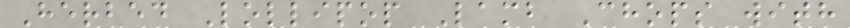Herbed Lollipop Lamb Chops with
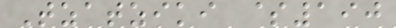Tzatziki $190
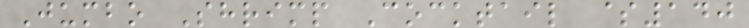Jumbo Shrimp Cocktail $140
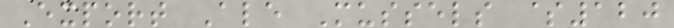Export Ale Mussels $120
